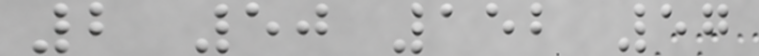2 50 152 57
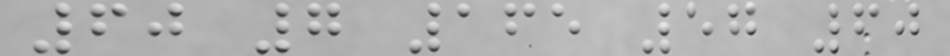60 7 165 57 60
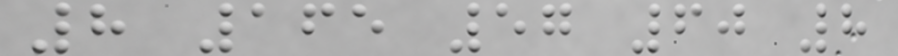8 165 57 60 8
